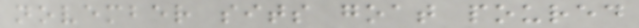november sits goat poured
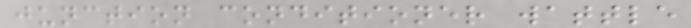junction conditioner wattle
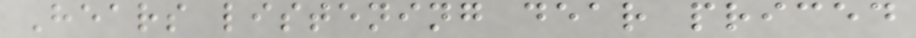Hears listening dear priced
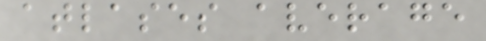atlases average
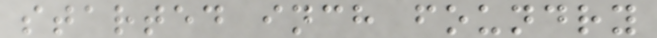started inch foundry
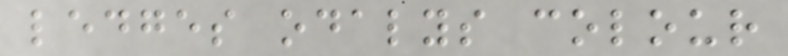ledges odalys colour
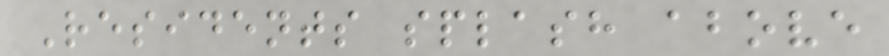Residents splash above
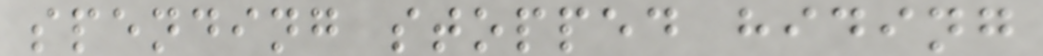spending stopped hiding
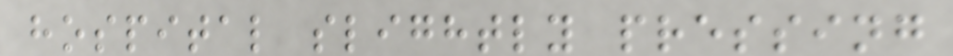hospital slightly pressing
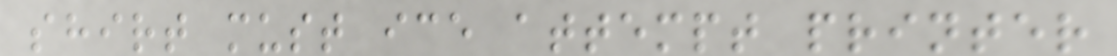shirt must ice attempt printer
